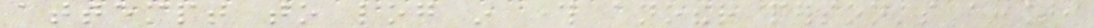attempt to log in through another person's account,
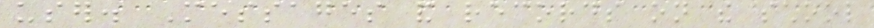user. Messages and records on the school
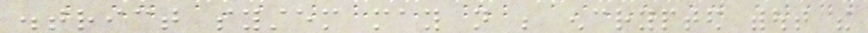district system may not be encrypted without the
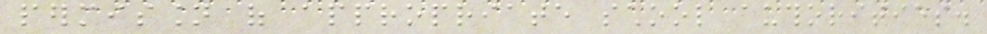permission of appropriate school authorities.
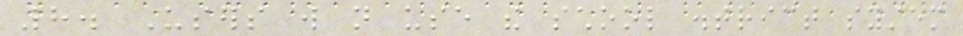8. Users will not use the school district system
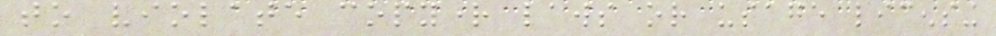to violate copyright laws or usage licensing
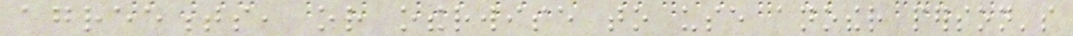agreements, or otherwise to use another person's
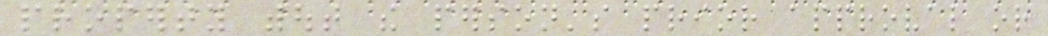property without the person's prior approval or
